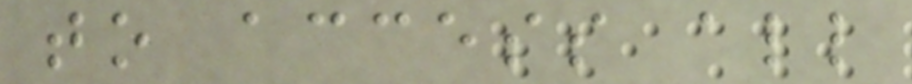to access all
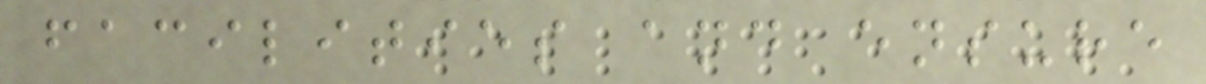facilities and ensure
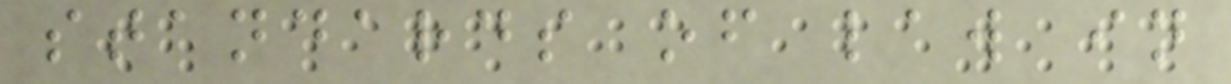standards of law in
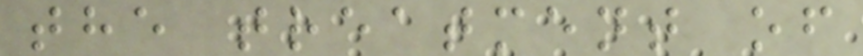the treatment of
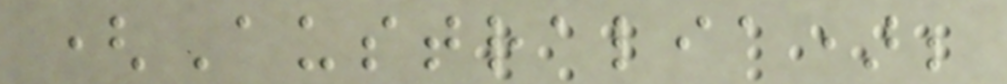(Australia);
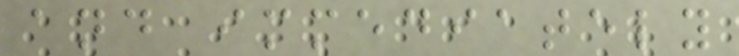and immediately
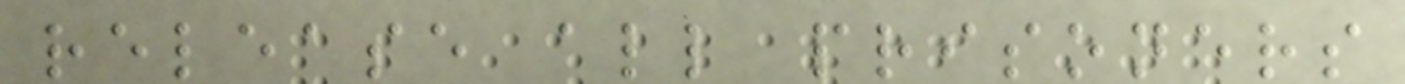release all prisoners
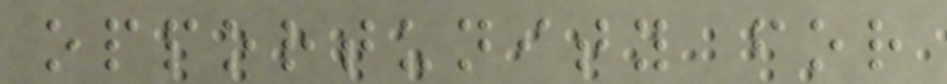opportunity for
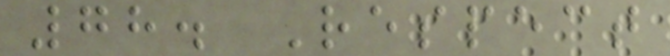78. Respect
